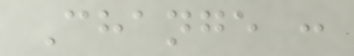Change :
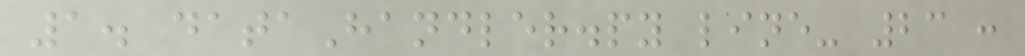1. dataHandler.py line- 23 :
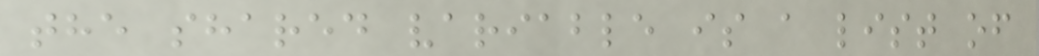the shared variable is a list of
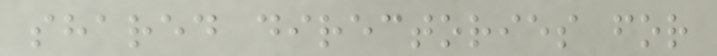shared directories for
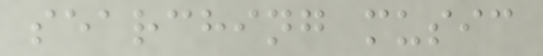searching music
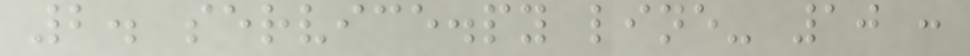2. service.py line- 10 :
